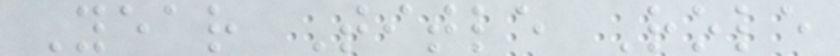Year Title Role
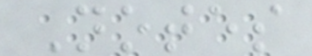Notes
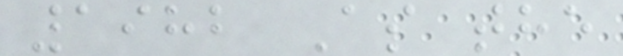1982 As the
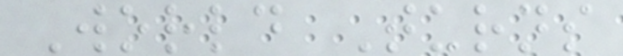World Turns
